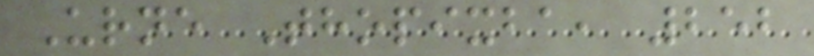Urne Thopixba, 252
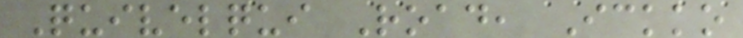Quivelqui Road, Ickko
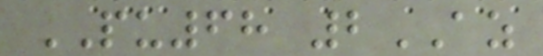PU68 2AZ
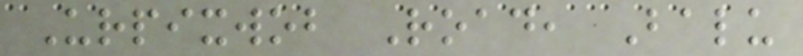Urpixwob Road, Balu
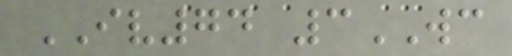IV74 3WC
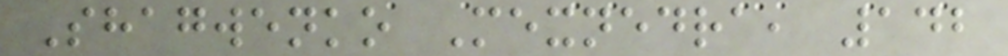Shagwenko Mexnedra, 142
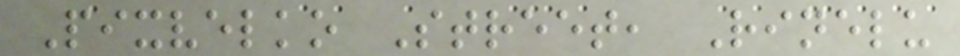Pixvelko Street, Rinelu
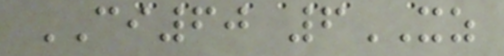CI60 6XZ
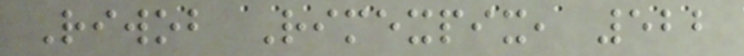Riwob Rimexpix, 522
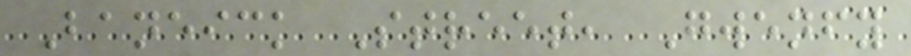Baneick Street, Gwenfy
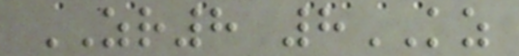ZR8 8KZ
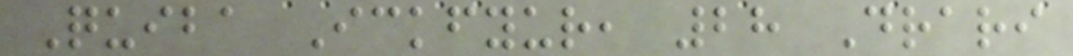Quiba Ickfyur, 28 Drari
